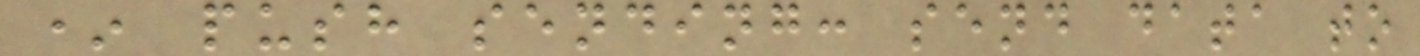* push sending: send data to
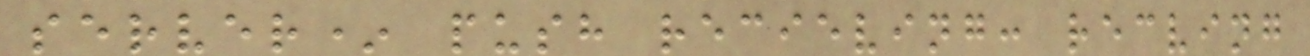server* push recieving: recving
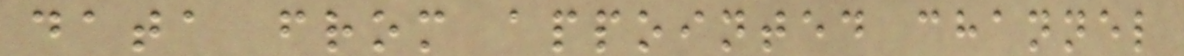data from appointed channel
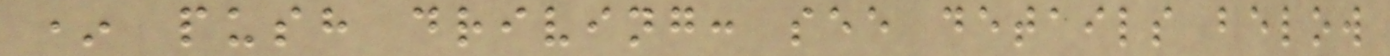* push driving: see details below
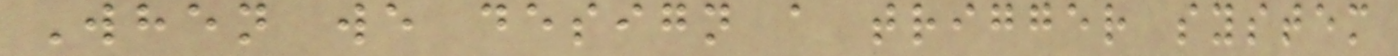When we design a trigger system
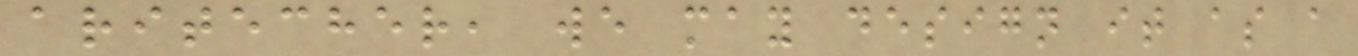aritecher, we may design it as a
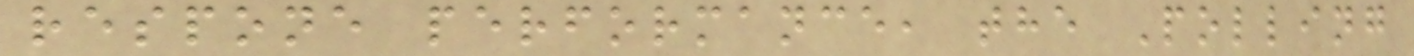respone performance, the Polling
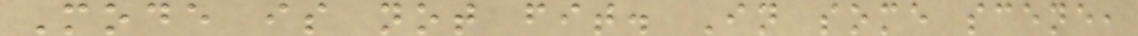Mode is not fit. In some scene,
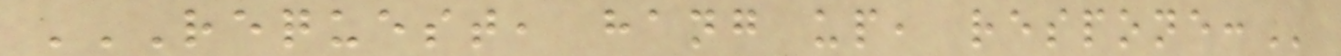REQUEST, HANG UP, RESPONE:
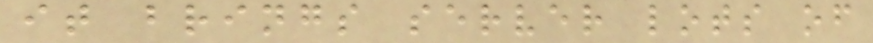it brings server lots of
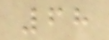68
